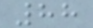88
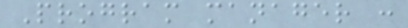Program manager :
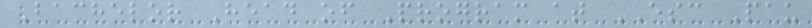Bachelor Head of Program at ESC Pau
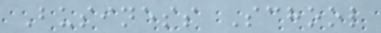Business School
